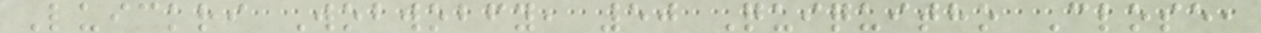Luickri Wobwobfy, 50 Quiquitho Close,
